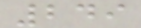249
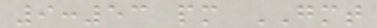9:53 pm GMT
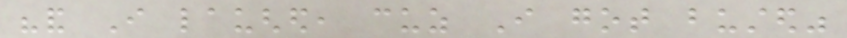"and I laughed, cuz I got busted"
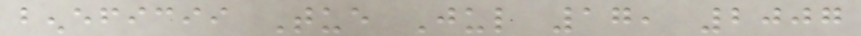beneficii Tue Jul 17, 2007
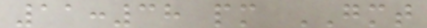11:38 pm GMT
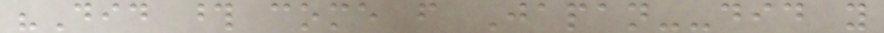"Did those come from Japan--did you
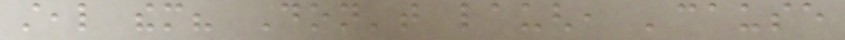steal them? Don't laugh, 'cause
